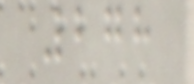278
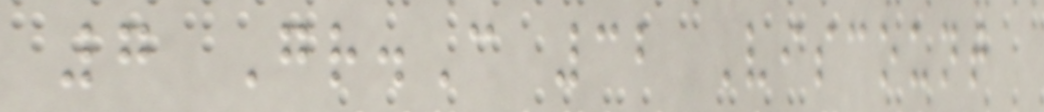7 Gr.C 32 Viscount
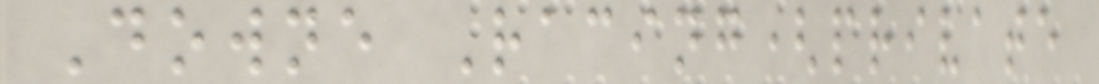Downe Racing(private
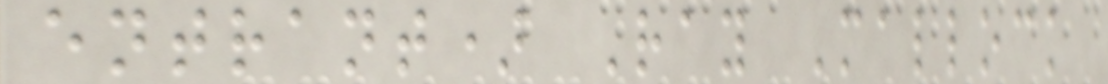entrant) Ray Mallock
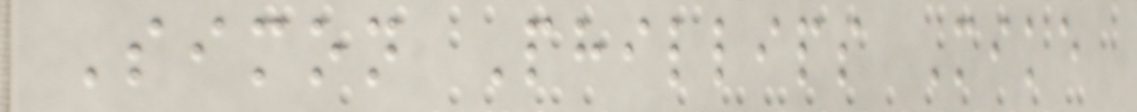Simon Phillips Mike
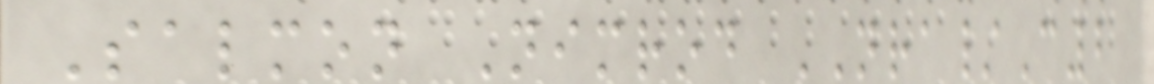Salmon Nimrod NRA/C2
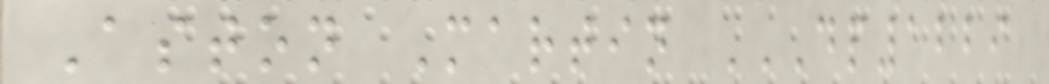Aston Martin DP1229
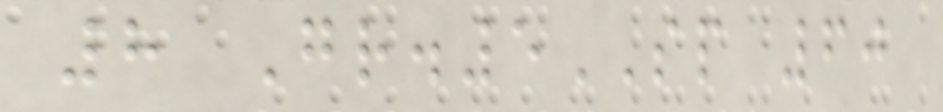8 Gr.5SP 60
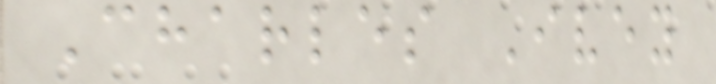Charles Ivey
